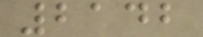2142
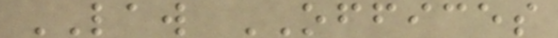LAW OFFICES
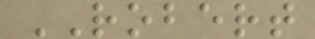ROBERT
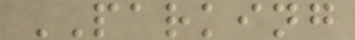PARKING
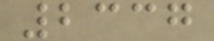2337
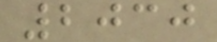2030
